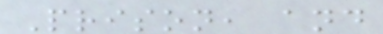Prison, and
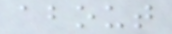about
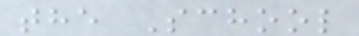the School
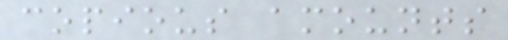copious amounts
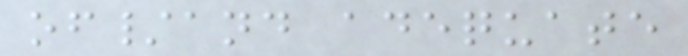of/and adequate
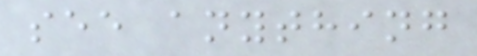see anything
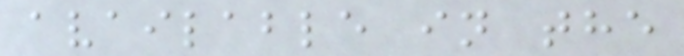available in the
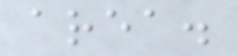area.
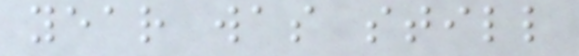year was still
